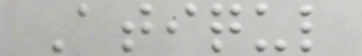Atiqul
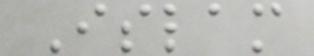Islam
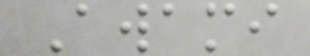Awami
